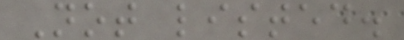Not listed.
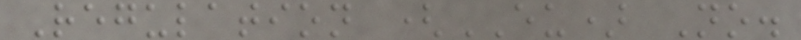Regulation (EU) No.
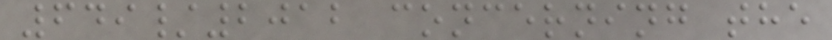649/2012 concerning the
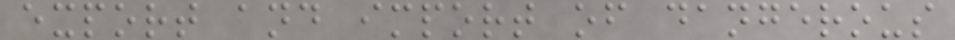export and import of dangerous
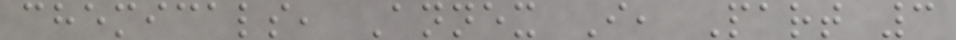chemicals, Annex I, Part 3
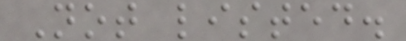Not listed.
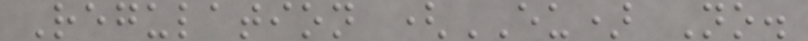Regulation (EU) No.
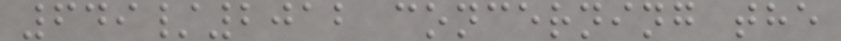649/2012 concerning the
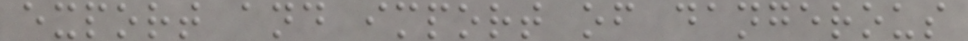export and import of dangerous
